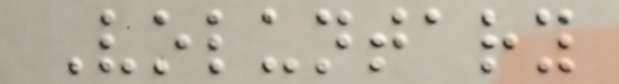Voluntary
